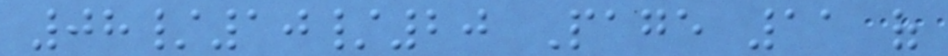08/10/20 Page 11 of
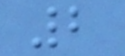2
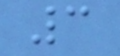3
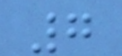7
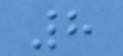8
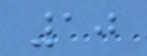10
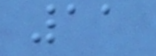11
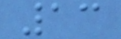13
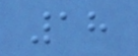18
